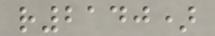r2140)
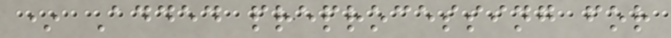* Added preprocessing for
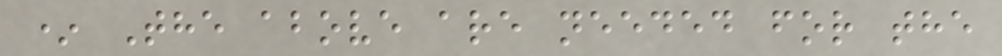* The above are needed for the
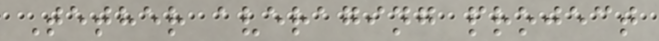Tether averaging project
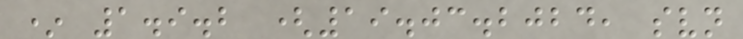* 1.9.2 (19.03.2024, svn
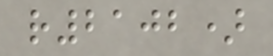r2102)
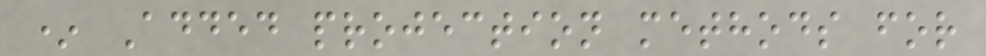* Added projection methods for
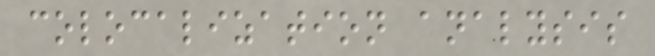colocalization analysis
